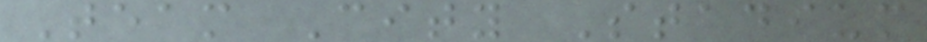Team City Stadium
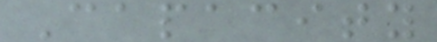Capacity
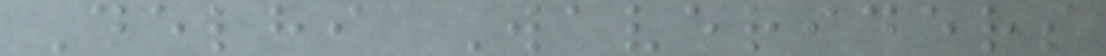Delhi Waveriders
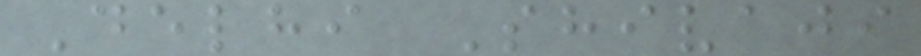Delhi Shivaji
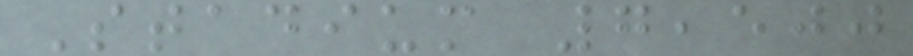Stadium 7,500
